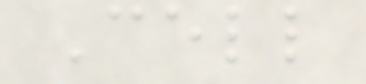Cell
